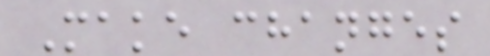Make changes
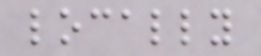locally
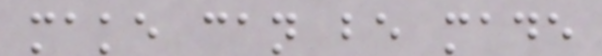make can be made
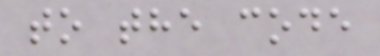to the code
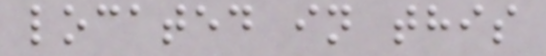located in this
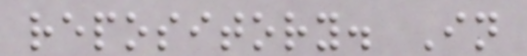repository. In
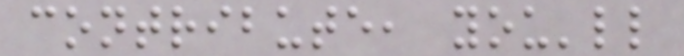contribute, you'll
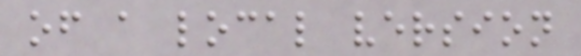of a local version
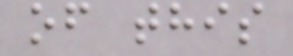of this
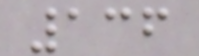136
